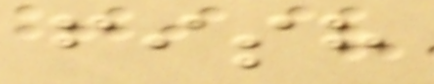fish
